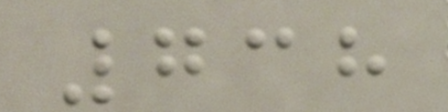738
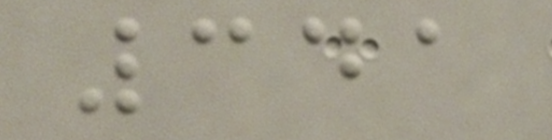341
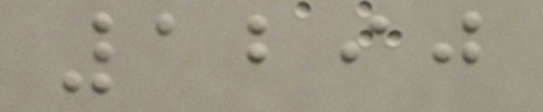1290
